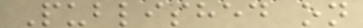Published on
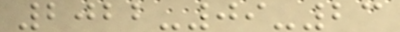2022-09-23
